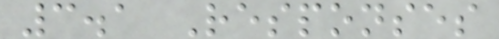3.1 Responses
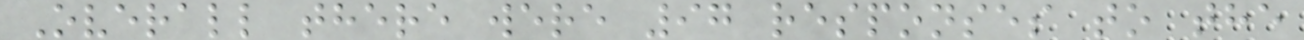Overall there were 97 responses to the
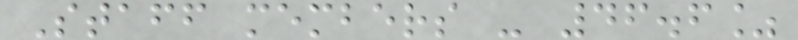Staff members - 46.6%
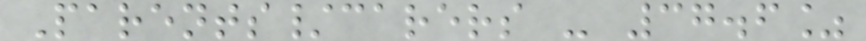Parents/carers - 37.6%
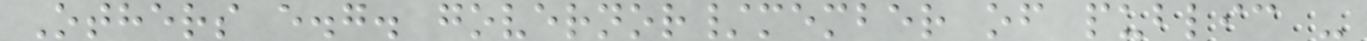Others e.g. governor/member of public -
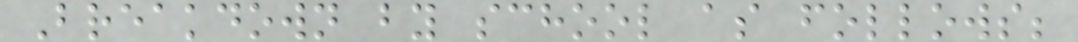Breakdown by school as follows;
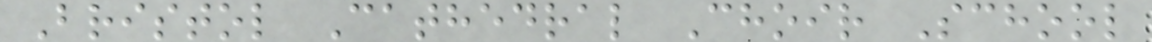Bristol Cathedral Choir School
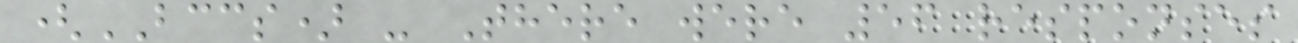(BCCS) - There were 56 responses
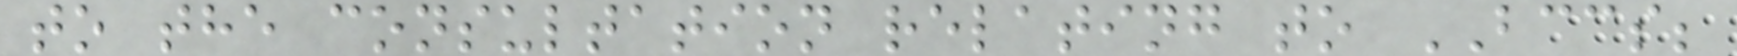to the consultation relating to BCCS;
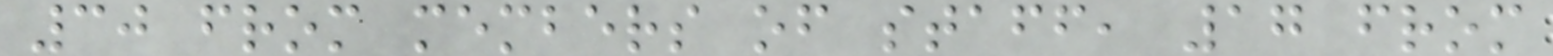30 from members of staff, 17 from
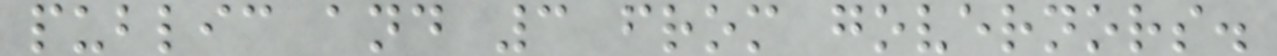public and 3 from governors.
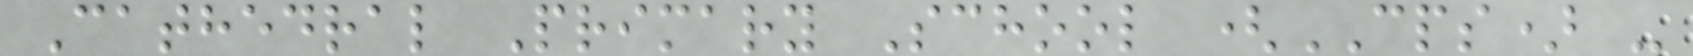Cathedral Primary School (CPS) -
